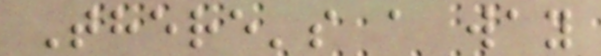There's a way
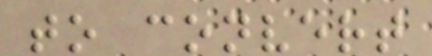to convert
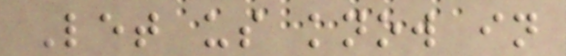Let us know in
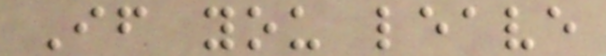If you leave
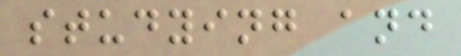studying and
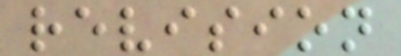revision
